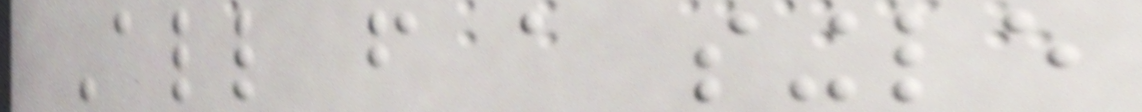All from a single
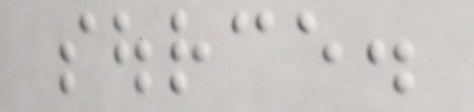source.
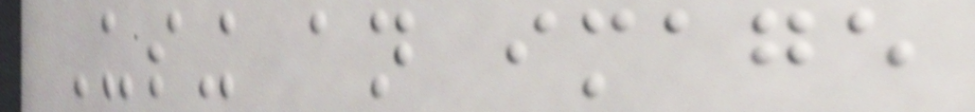Using an image
